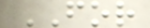FOR
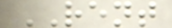RENT
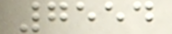7554
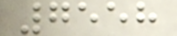7558
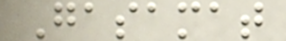Gasamat
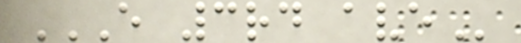E 3RD AVE
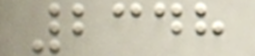2348
